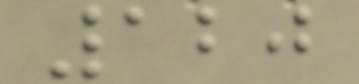120
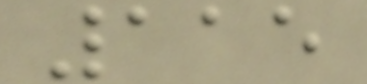115
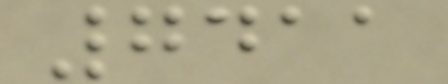7411
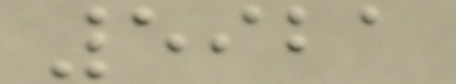5921
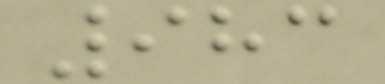983
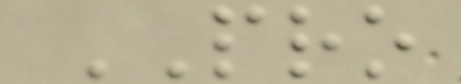PRO
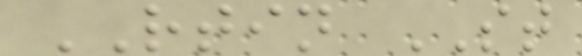RTIN ST
